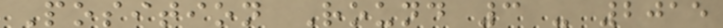Position Round 3 - 2015
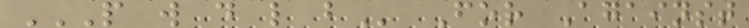P W D L B For Against
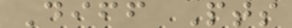Diff Pts
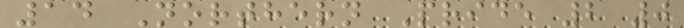14 Northern Pride 2 0
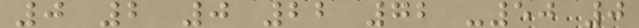0 2 0 22 72 -50 0
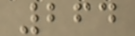264
